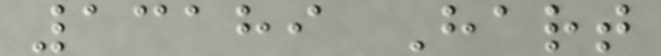13189 Hart
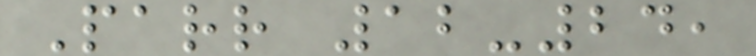Parr 12-24,
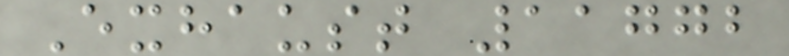Exhaust 11772
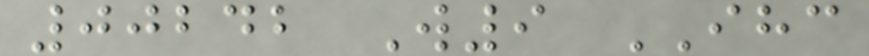00242 W9 IHC
